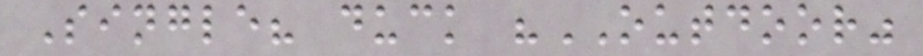Single? duck "OUTDOOR"
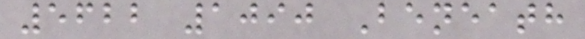5622 1090 Beneath
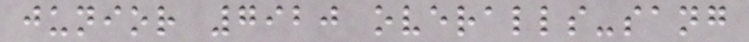junior 7920 overalls-sang
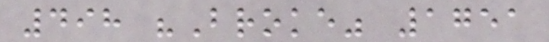498 "Broke" 1751
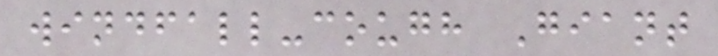windfall-cough Giant
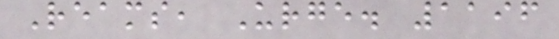Reams, Urge. 1196
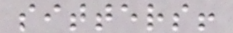sitters!
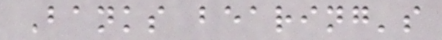Banks bearing's
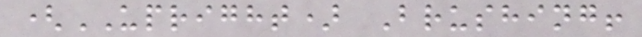(UPRIGHT) Brushing!
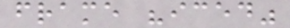frame "iced"
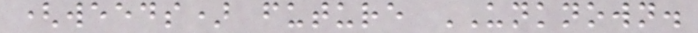(weeds) future UNKNOWN.
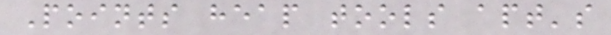Points heap tools apt's
